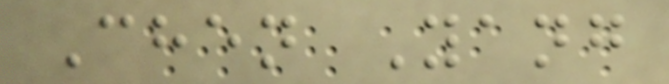Chen Yang
